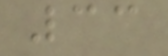33
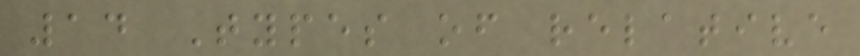14 Types of relative
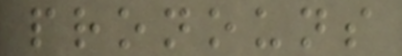pronouns
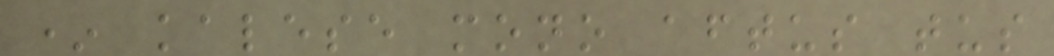* kalese mono aftus tus
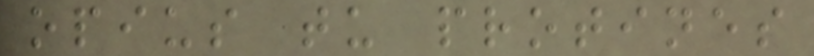opius tu protines
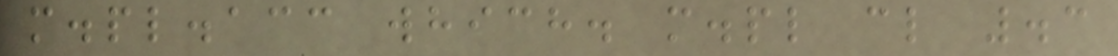m.pl.acc which. m.pl cl .3
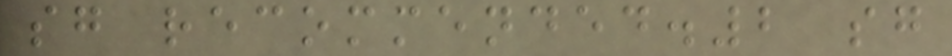sg recommended.2 sg
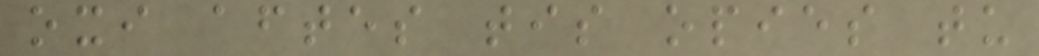oxi aftes tis opies tu
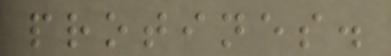protines.
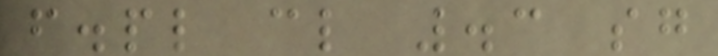f.pl cl .3 sg
